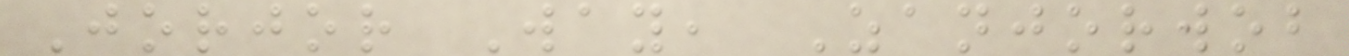Jorjor Way, Zanjorwob
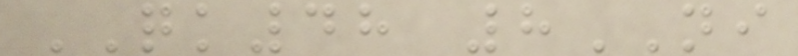QK48 8NI
